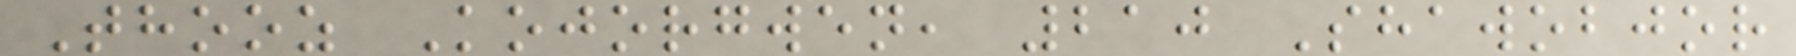Thooz Kojorgwen, 210 Shawobjor
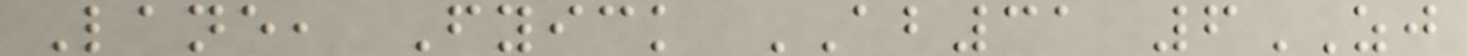Lane, Fyick AB31 6ZJ
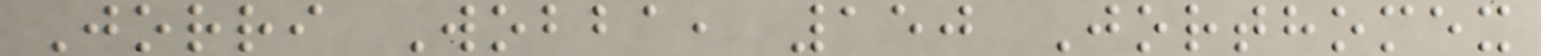Jorri Wobba, 150 Jorthomex
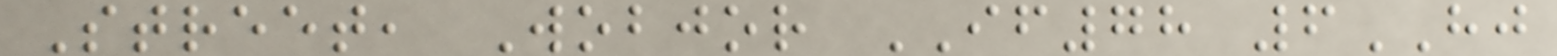Street, Wobjor IF78 6HJ
